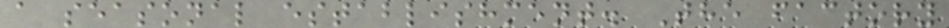a seasonal establishment. The factory
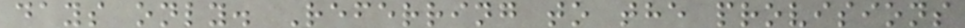days only. Referring to the provisions
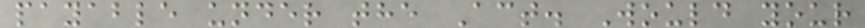payable under the Act. Would your
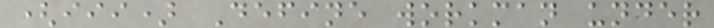(iii) Define workman under
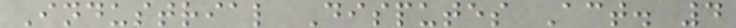Industrial Disputes Act. 4
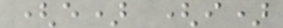(e) (i)
